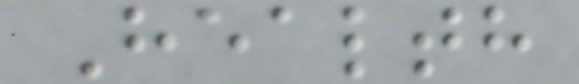Health
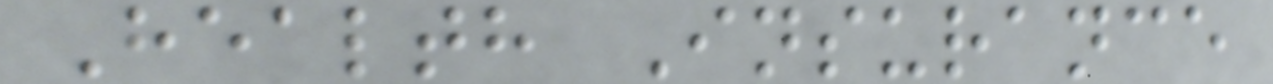Health Insurance
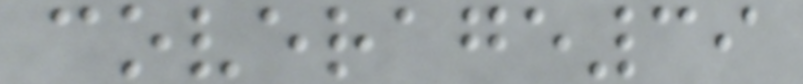coverage39
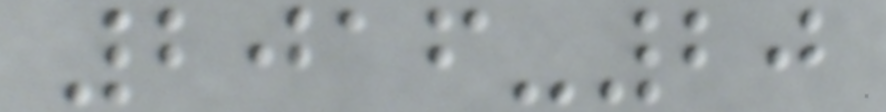2016-20
